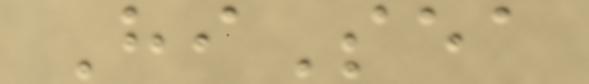HiSea
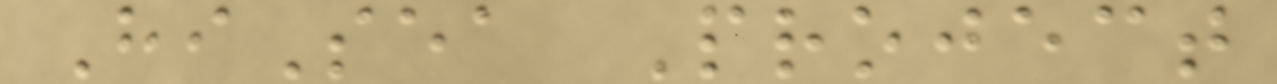HiSea Project
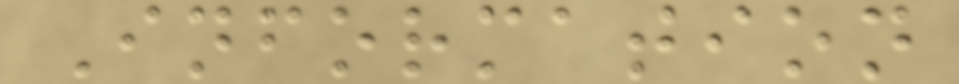Information
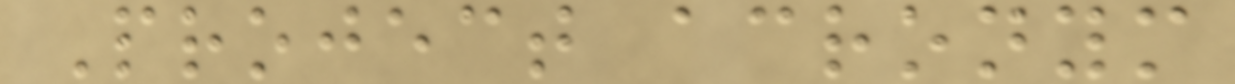Project acronym
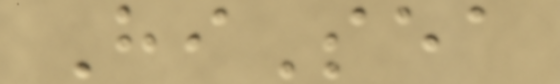HiSea
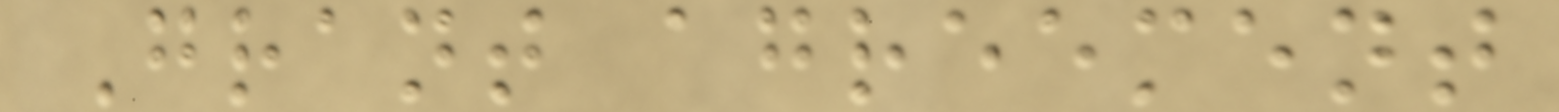Grant agreement
